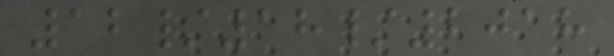12/18/2018
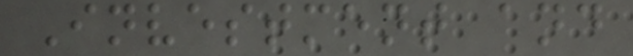Investment and
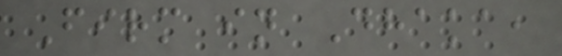Firm in Dhaka,
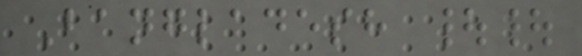Bangladesh ||
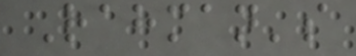Rahman's
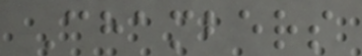Chambers
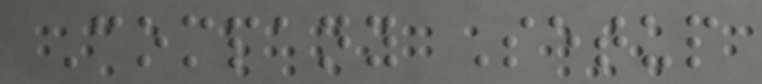Company Setup
